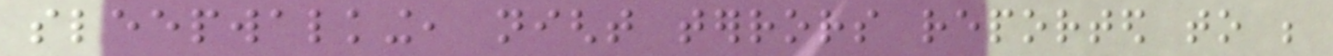sleepwalking, night terrors reported to be
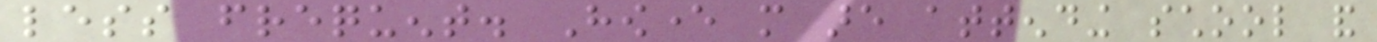less frequent. However more are attending school and
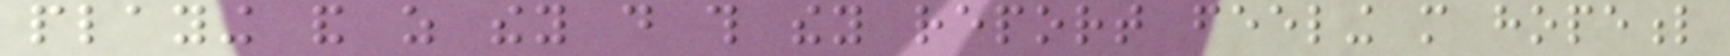playing and as they do this they report feeling more hopeful
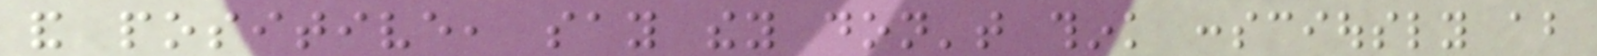and positive, say they don't think consciously about
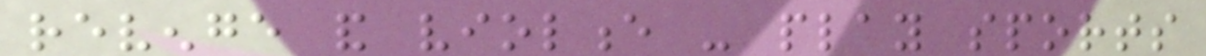revenge and violence - play sports
